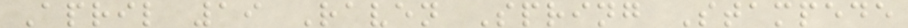April 19 Raven Spring Stampede
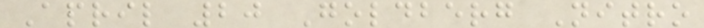April 20 Goldberg Nitro
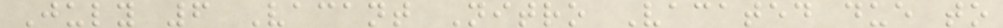July 6 Vacant Nitro Vacated due to
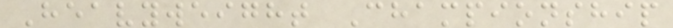Heavyweight Championship
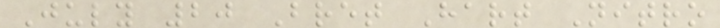July 20 Bret Hart Nitro
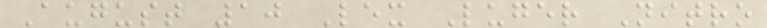August 10 Lex Luger Nitro
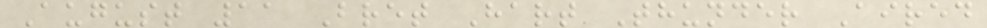August 11 Bret Hart Thunder Aired
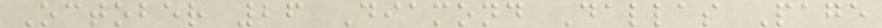October 26 Diamond Dallas Page
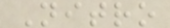Nitro
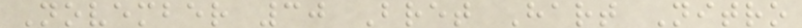November 30 Bret Hart Nitro
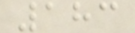183
